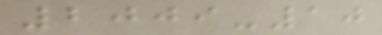2009-10
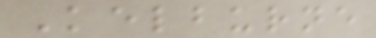Kelburne
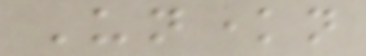Unknown
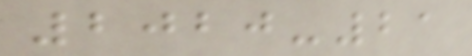2020-21
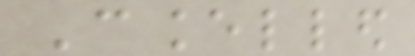Cancelled
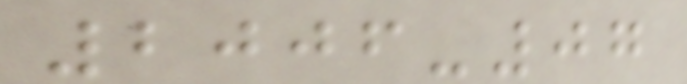2006-07
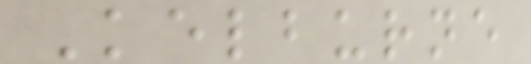Kelburne
